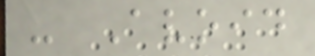- Avoid
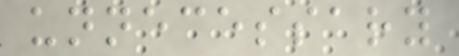unnecessary
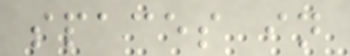spaces in
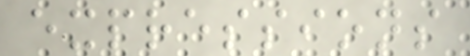expressions
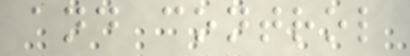and control
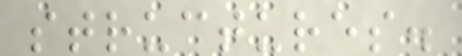structures.
